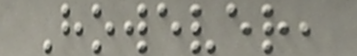However,
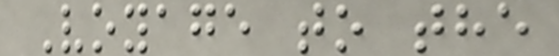Voyage to the
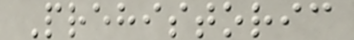Prehistoric
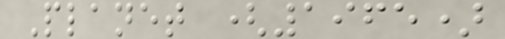Planet (1965)
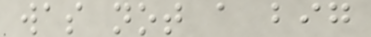was not a big
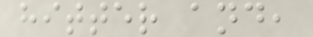hitter and,
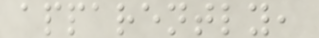apparently,
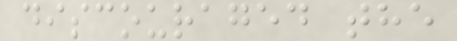discouraged the
